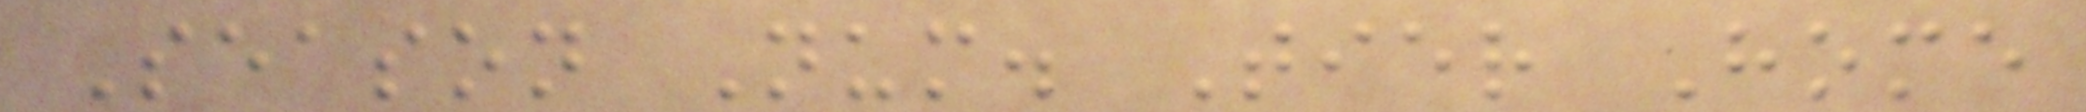Season Num. Tier Home
